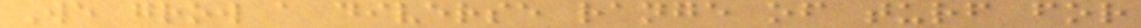We grow a diverse range of turf for
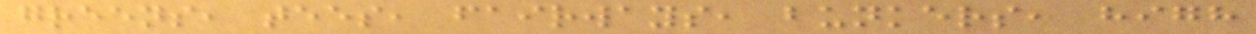greens, tees, fairways, bunkers, high
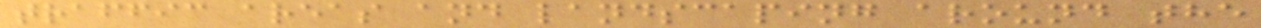traffic areas and landscaping around the
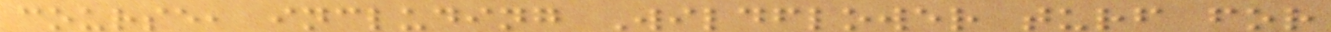course, including Wildflower turf for
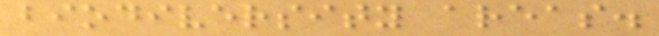biodiversity areas.
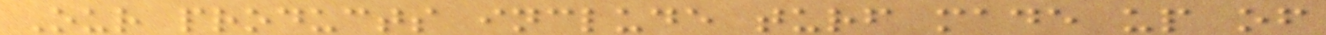Our products include turf made up of
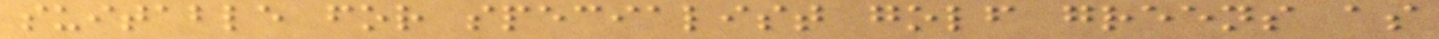suitable for specialist golf greens as
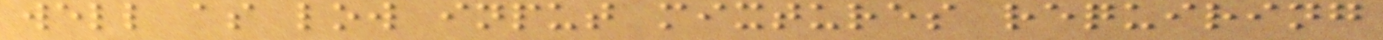well as low input mixtures requiring
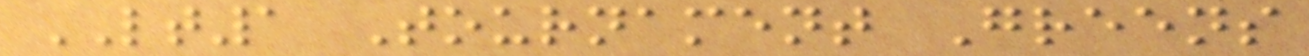LT1 Tournament Greens
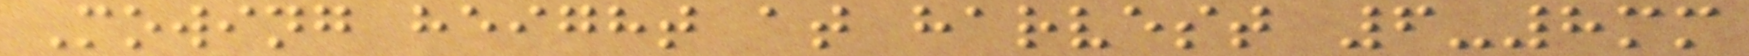Mowing height at harvest 6-8mm
